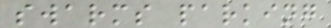swarms parking
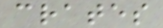crates
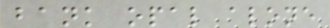bank opal alone
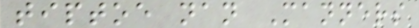tiptoe nan Manners
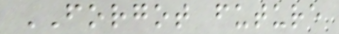FORGOT future
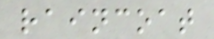raincoat
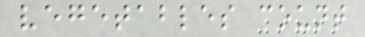vegetables count
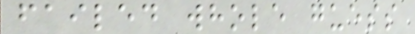failed whole guess
